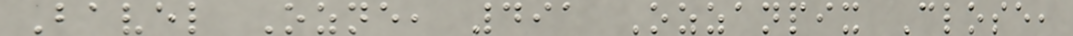Bavel Ozne, 491 Ozzanpix Close,
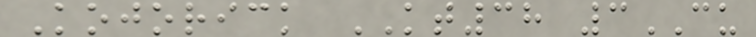Kojorick KT38 3CU
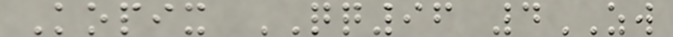Kopix QQ96 4ZW
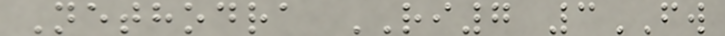Nethodra RI7 3FW
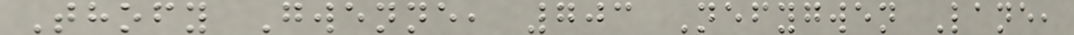Thofy Gwenne, 703 Nefygwen Lane,
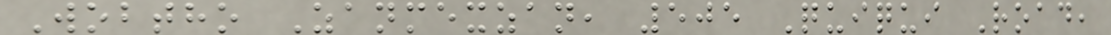Wobtho Zanmexzan, 505 Quiqui Road,
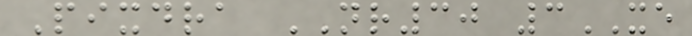Pixdra NR30 3XE
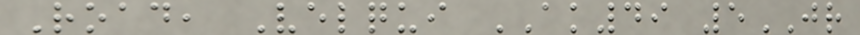Road, Velqui AK49 5JR
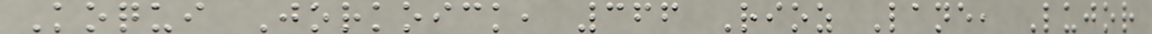Koqui Jorkoick, 366 Rioz Lane, Lujor
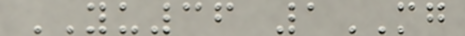YU36 1MG
